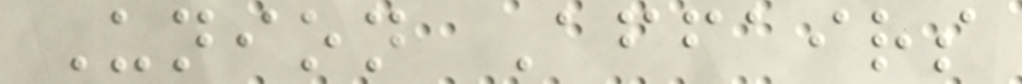Union Affairs
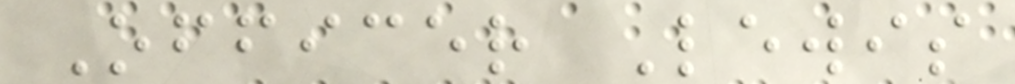Officer Lewis
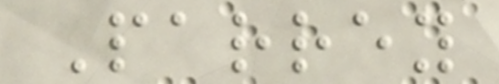Parrey
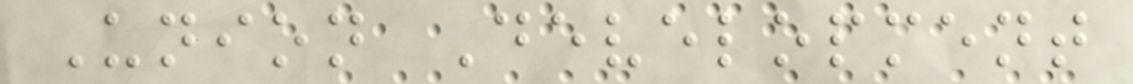Union Development
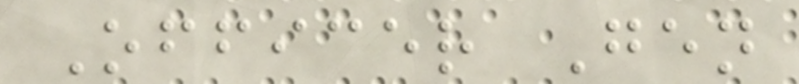Officer Gen
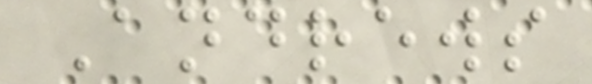Andrews
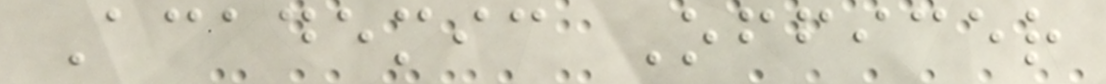Academic Officer
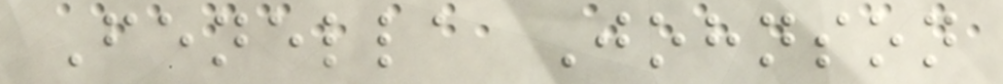Fenella Johnson
